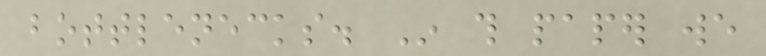bottlenecks. In this paper we
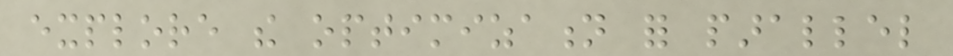explore the optimization for parallel
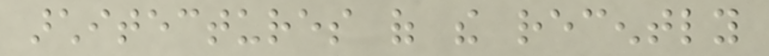architectures of the recently
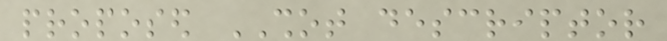proposed SHOT descriptor
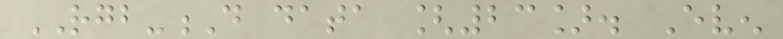RGB-D data [23]. Even
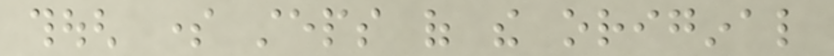though some steps of the original
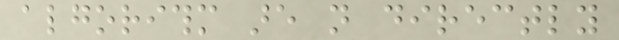algorithm are not directly
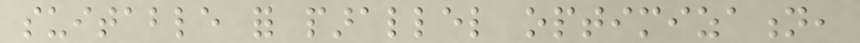suitable for parallel optimization,
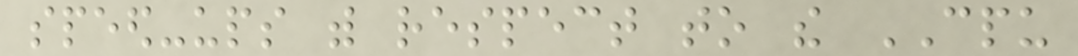speed-ups with respect to the CPU
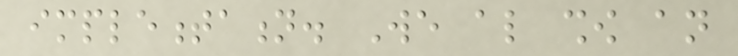implementation. We also show an
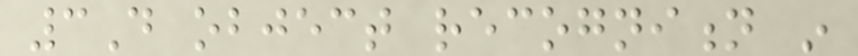3D object recognition in
